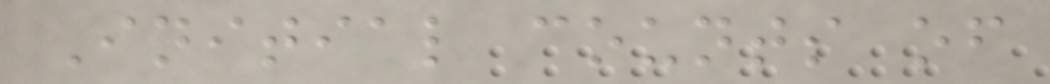Initial counts of
